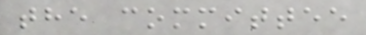the committee
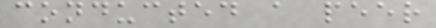conducted a peer
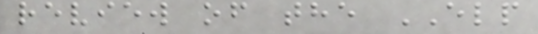review of the ELP
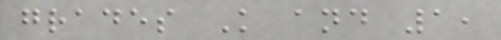grades K and 1,
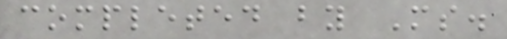completed by Ms.
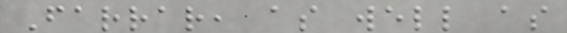Farrar, as well as
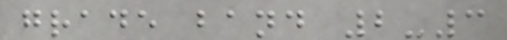grade band 2-3
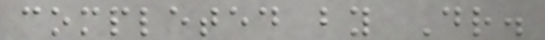completed by Dr.
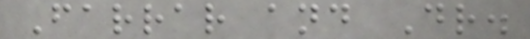Farrar and Dr.
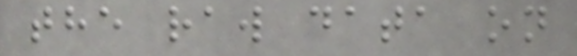the raw data on
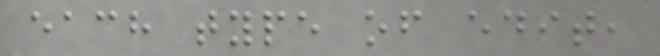each type of edit,
